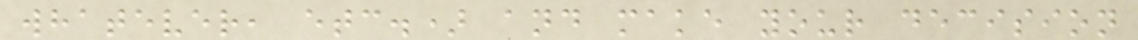whatever, etc.) and make your decision
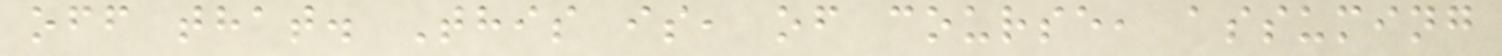off that. This is, of course, assuming
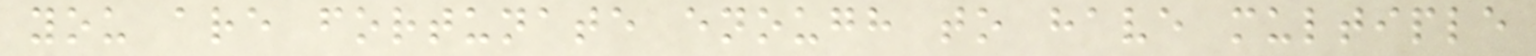you are fortunate enough to have multiple
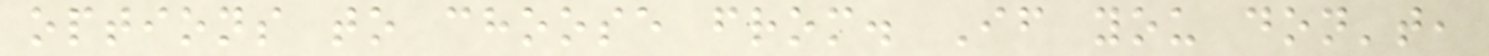options to choose from. If you don't,
